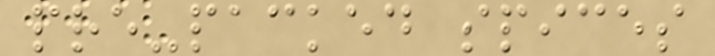pre-packed spices
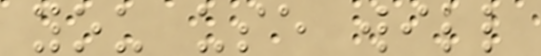you use will
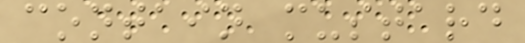contain mustard
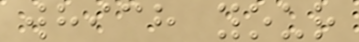which your
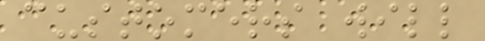customers will
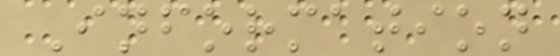Information
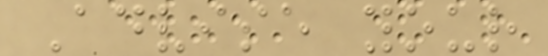Advise your
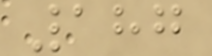187
